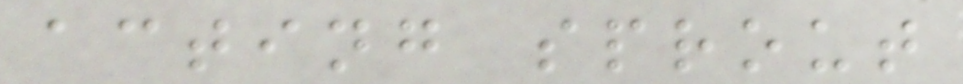acting sprout
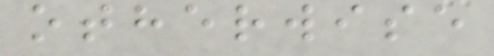otherwise
